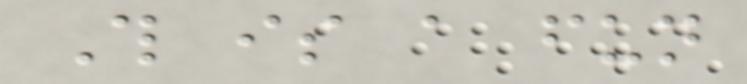This is a fun
